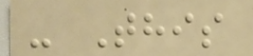- This
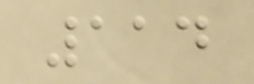114
